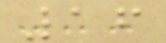16
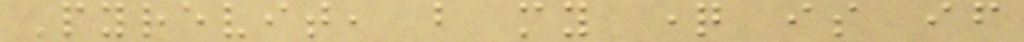Pyrevit, but my question is if
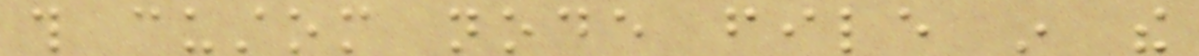this custom node file in the
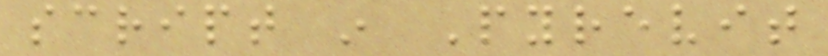script in Pyrevit
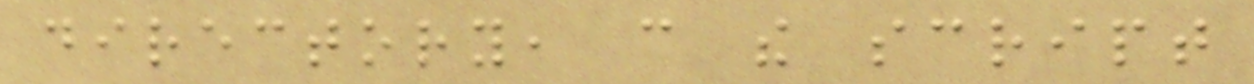directory, can the script
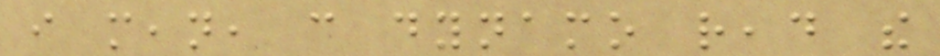i mean, can dynamo read the
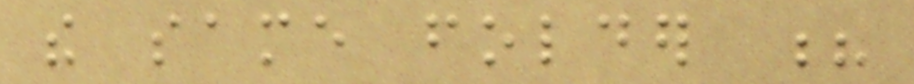the same folder ?
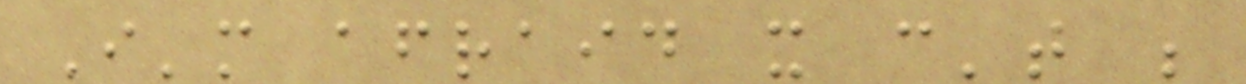I'm afraid it can't be
